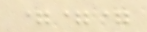===
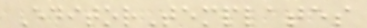EditorTemplates
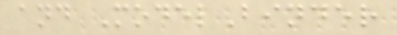and ModelBinder
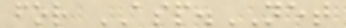for ASP.NET
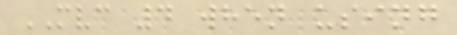MVC 4 when using
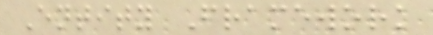Entity Framework
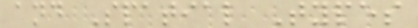and Spatial Types
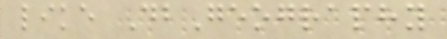like DbGeography
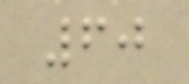60
